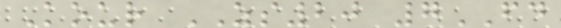Kour ZS20 7FD
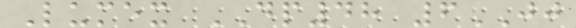Lumex DP48 6JJ
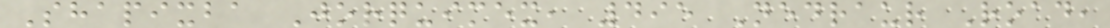Shapixba Jorquimex, 495 Nedraur Road,
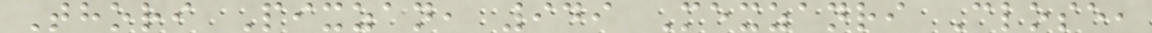Thori Pixzan, 949 Mexzanri Close,
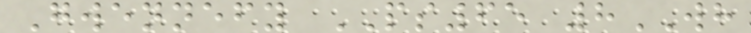Gwennefy PS65 8WH
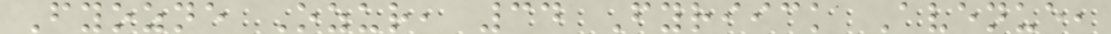Fyozne Ozur, 34 Fyriick Avenue,
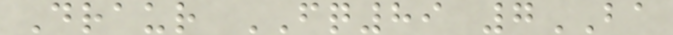Draur FQ89 7BA
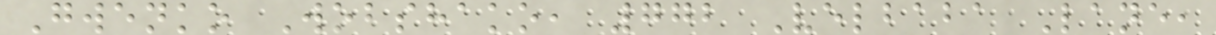Gwenko Wobshako, 772 Velbaba Lane,
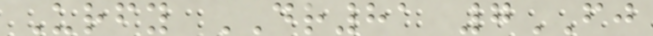Urfy DR81 7FJ
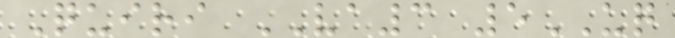Quiri VA3 5UQ
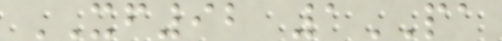XF92 1PA
